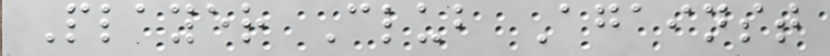Player Club Against
